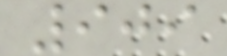909
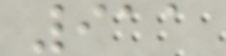911
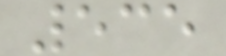535
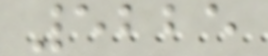5225
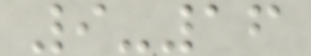9-16
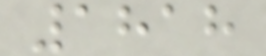1818
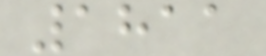1811
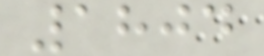1804
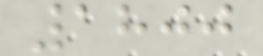1800
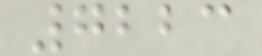7223
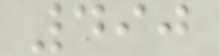490
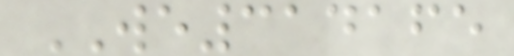WE314165
